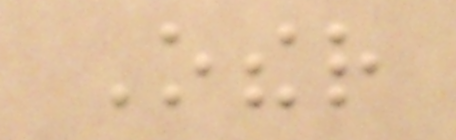Other
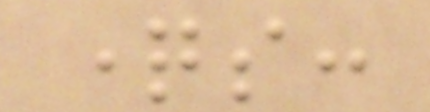questions:
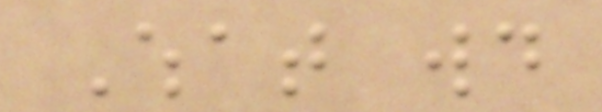What would
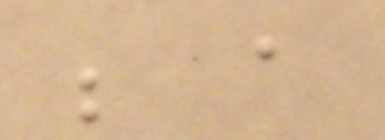be a
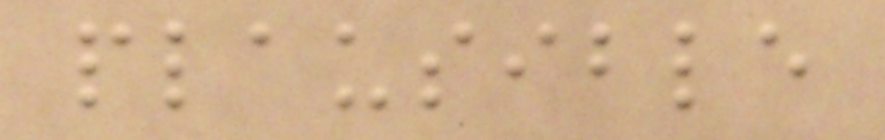plausible
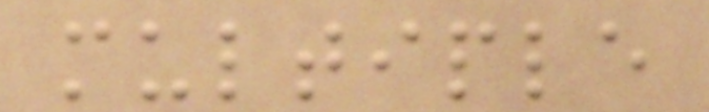multiple
